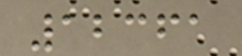12361
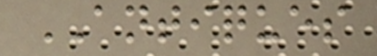ANTIQUES
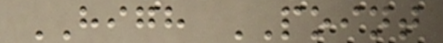HIGH POINT
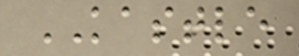KASTLE
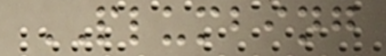PLUMBING
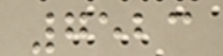7523
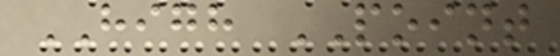HIGH POINT
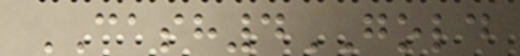CASH4GOLD
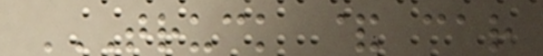TRUCK & CAR
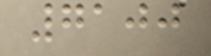7100
